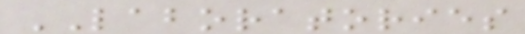LABORATORIES
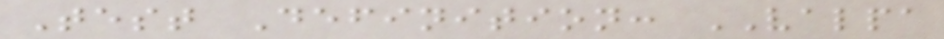Test Definition: VALPA
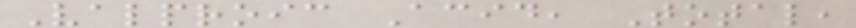Valproic Acid, Total,
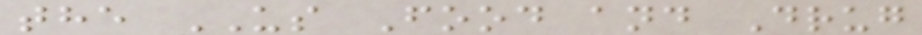the US Food and Drug
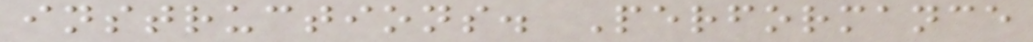instructions. Performance
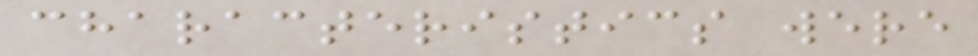characteristics were
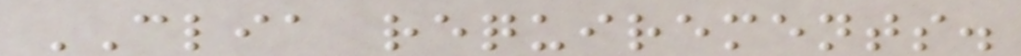CLIA requirements.
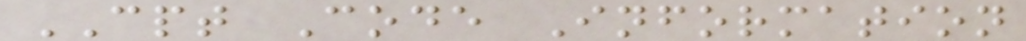CPT Code Information
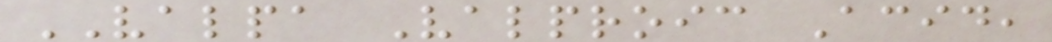VALPA Valproic Acid,
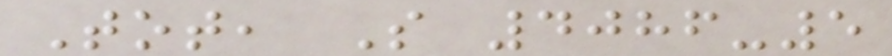Tot, S 4086-5
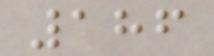186
